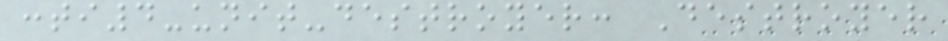:ti4-unit-destroyer: Destroyer
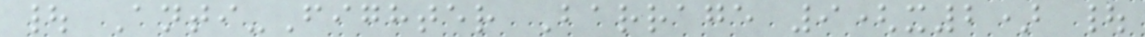| Anti-Fighter Barrage 9(x2) |
